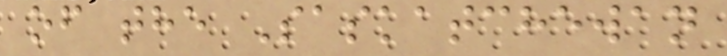of the Saskatchewan
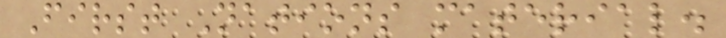First Nations material.
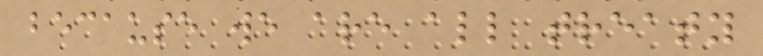because we are all treaty
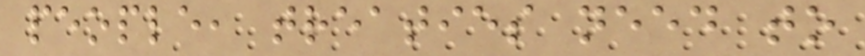people, treaties need to
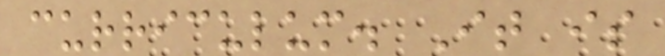curriculum. It is
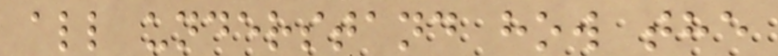all understand how the
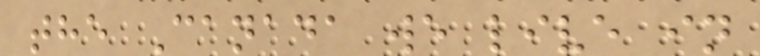the Canada we live in
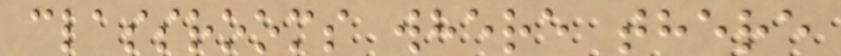classrooms where there
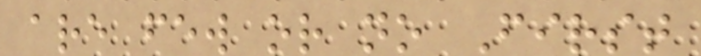are few or no First
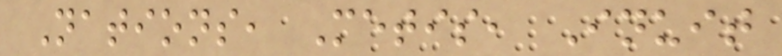Nations, Metis, Inuit
